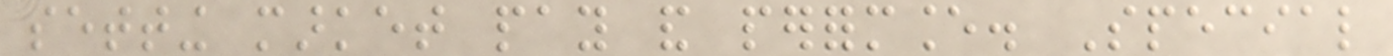setting market pay and performance. Special
